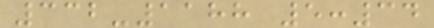332-1188 5:34
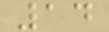14
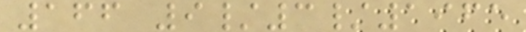166 9/3/1965
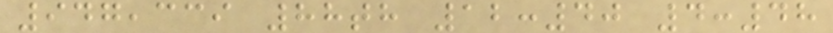947,339 88th 12:40 4:48
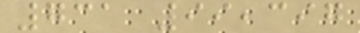731 99,397
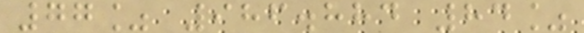77% 986.884 84%
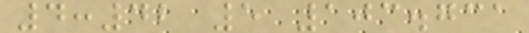4:42 5 103.731
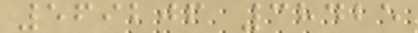569206 38425
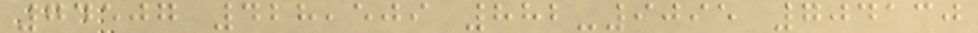74507 428,509 882-9095 704130
